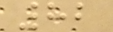82
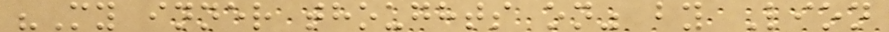"My inner thoughts on" by Lion
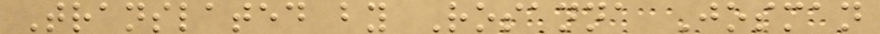Translated by Rosanna Josman
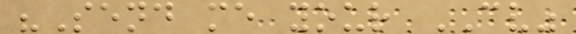"Send me your CV"
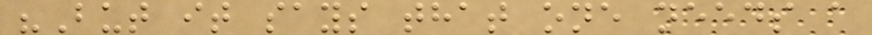"But it says that one needs a
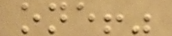one!"
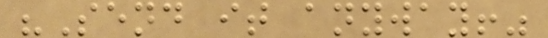"Send it anyway!"
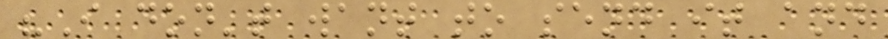"I don't want to send it and
